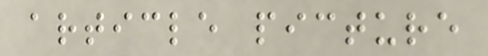article picture
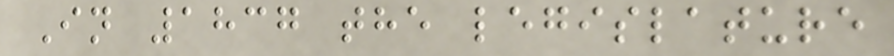In 1837 the legislature
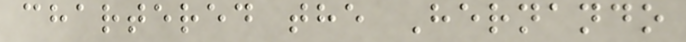chartered the Hernando
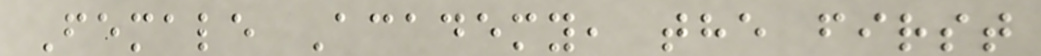Female Academy, the first
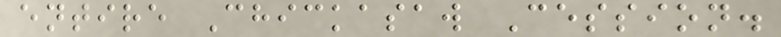entire Chickasaw Cession.
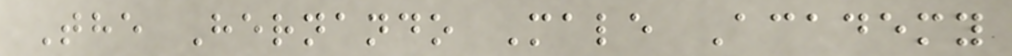The Hernando Male Academy
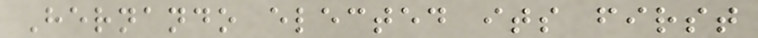Hernando elected its first
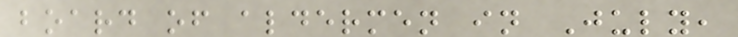board of aldermen in July,
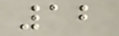12
